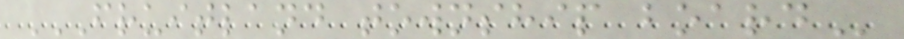FRUITLAND TOWNSHIP BOARD
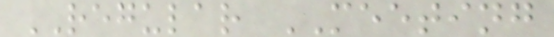REGULAR MEETING
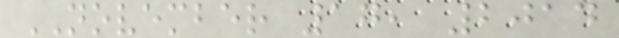NOVEMBER 17, 2014
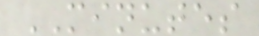MINUTES
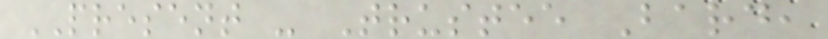PRESENT - Trustee Bard,
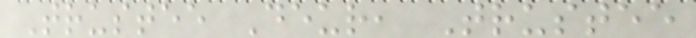Trustee Deur, Trustee
